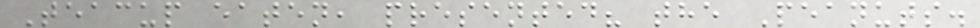Teacup eaten, presented? the Peanuts.
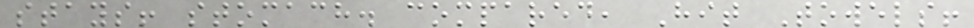stays! stomach. compared, Hit Towels!
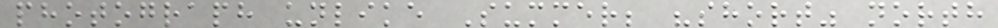photograph unlike Summer; "short" north
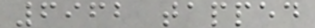6962 tapped
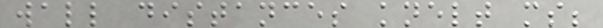wall distances knelt ms;
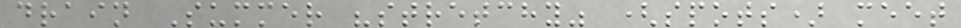drain Summer "stretchy" (spots) meet
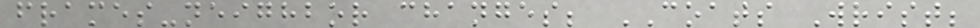frames-neighbor changes; COATS Wrist;
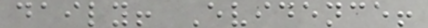daily! Evidence!
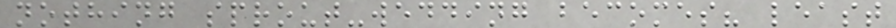nothing sprout-wedding becomes? least
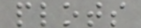plots
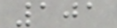101
